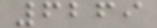6269
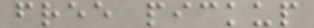free pickup
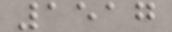1517
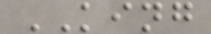KING
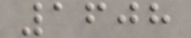1608
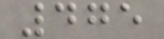475
